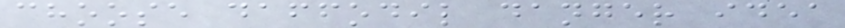choose daffodil danger idea
